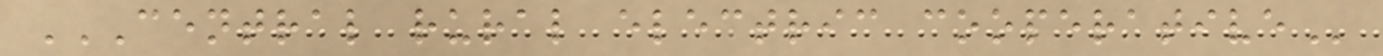CENTRAL RURAL ELECTRIC COOPERATIVE
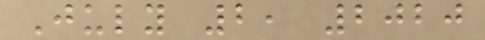July 2, 2020
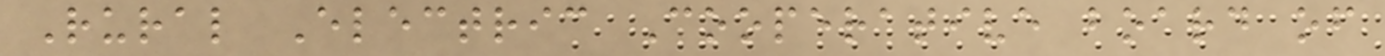Rural Electric Cooperative board of
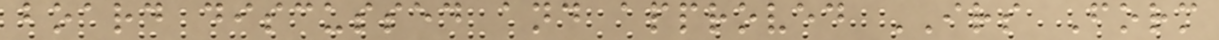board discussed and approved IRS Form
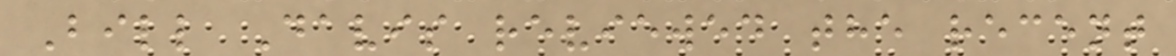Bill Davis reviewed the recent
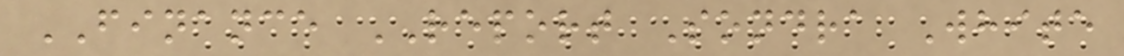FINANCE REPORT Sondra White
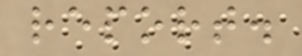report.
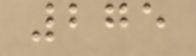275
